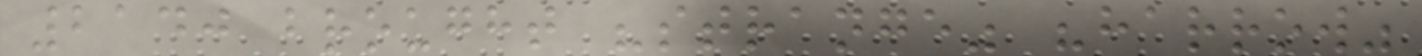2140 brought "strange" "harrow"
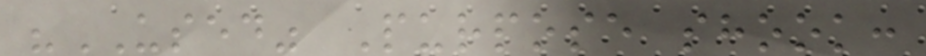"USED" Purpose shook:
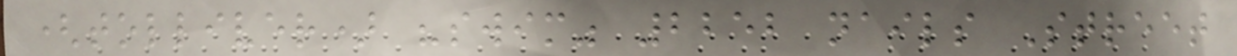(tolliver) "swim" 2252 nails Street
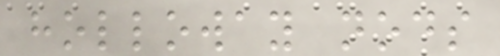holloway nods
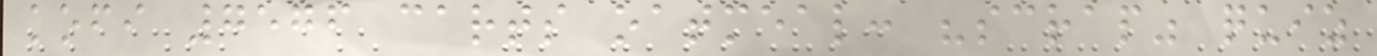kofi 7576 carts oatmeal: "scrap" quiz
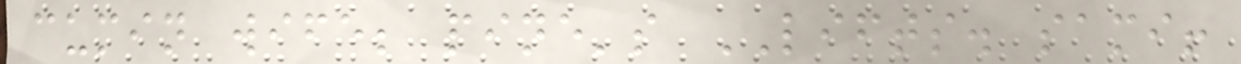cumin wife; pine's LIFTS. sami!
